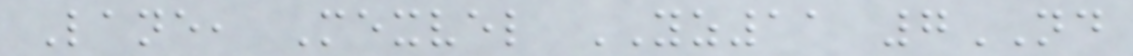Lane, Mexvel YZ11 7ND
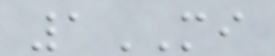1MI
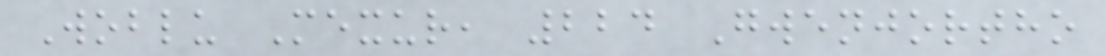Woblu Mexur, 224 Gwenjortho
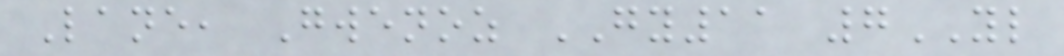Lane, Gwenoz GY11 7YL
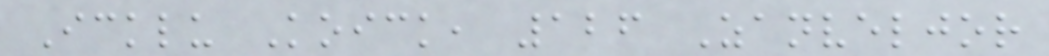Icklu Koick, 126 Zanveljor
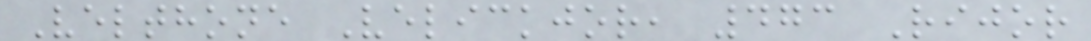Velthone Velickjor, 473 Rijor
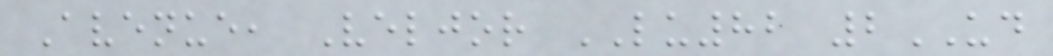Avenue, Veljor LU82 2UD
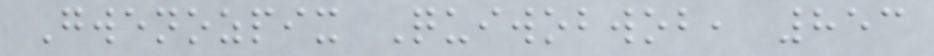Gwenozpix Quiwobwob, 853
